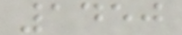1450
